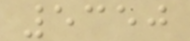5350
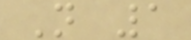N 1
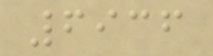6936
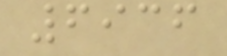6936
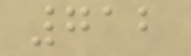712
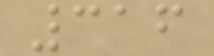316
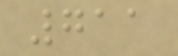711
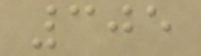305
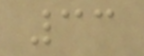33
